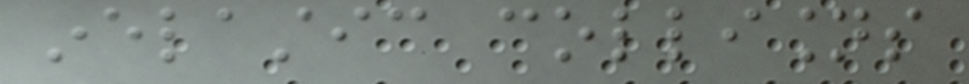inelastic collisions
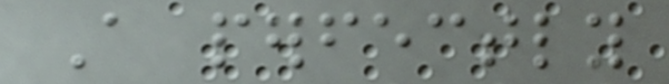A perfectly
